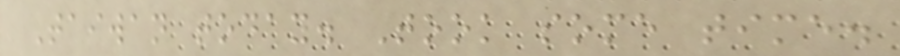Taiwan today. Took some time.
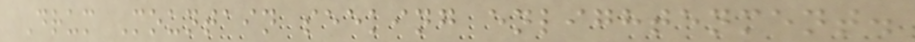Drum Mountain seeking enlightenment.
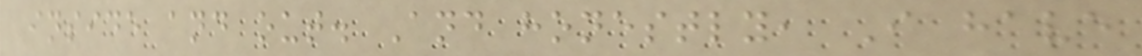inside and out. And honestly, I have
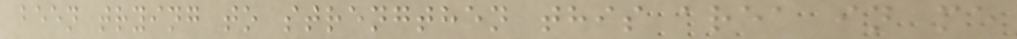been trying to strengthen this area in me
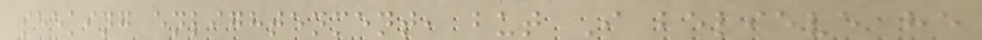seeking enlightenment, but I believe he
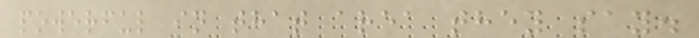powerful in that area they say.
